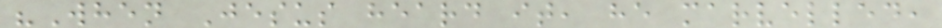"When Jesus heard it, he marvelled,
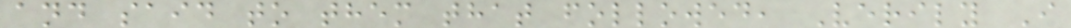and said to them that followed, Verily I
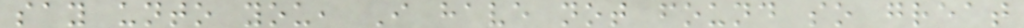say unto you, I have not found so great
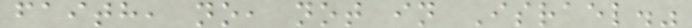faith, no, not in Israel."
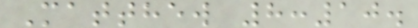Matthew 8:10.
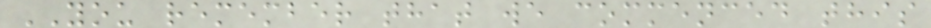YOU remember that we commenced this
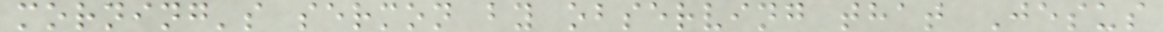morning's sermon by observing that Jesus
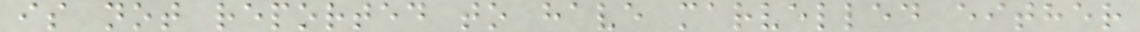is not reported to have marvelled either
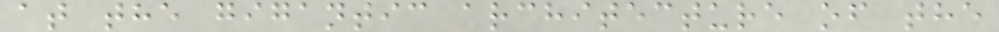at the gigantic architecture of the
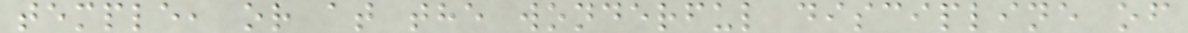temple, or at the wonderful discipline of
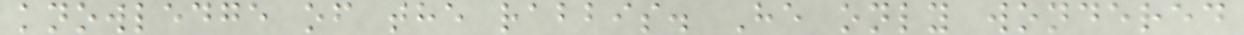knowledge of the rabbis. He only wondered
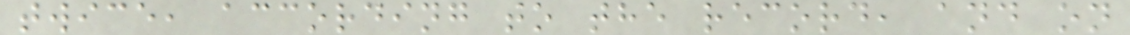twice, according to the record, and on
